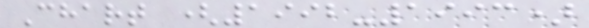Chart (1992-1993)
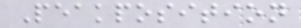Peakposition
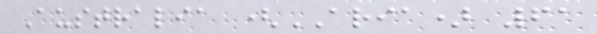Australia (ARIA) 61
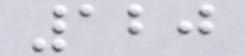120
